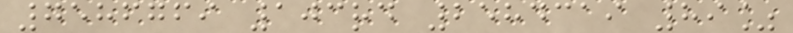7586769 103rd 2584319 89%
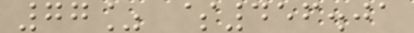77% $456.01
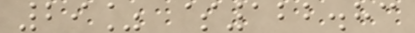29% $122.83
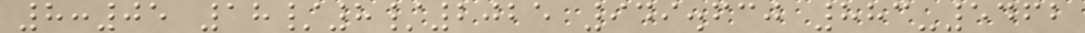8:05 18/8/2025 949.630 883-5462
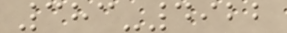383-4922
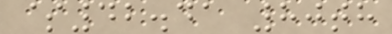$42.41 80th
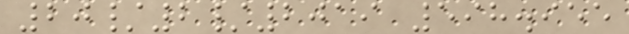20/2/2019 598.955
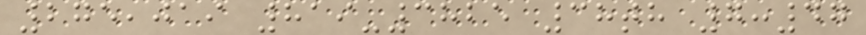275,019 819-3825 38th 7:47
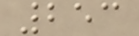253
